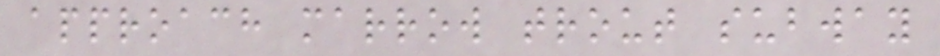approach marrow trout subway
